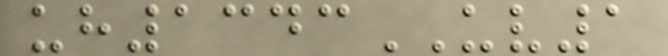uh1343UV1
